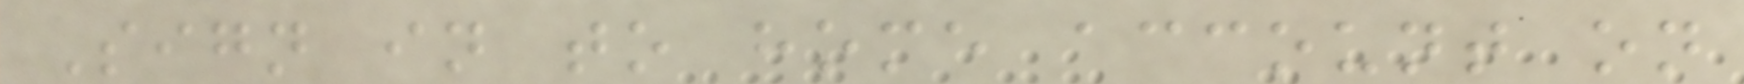Sign in to home account on
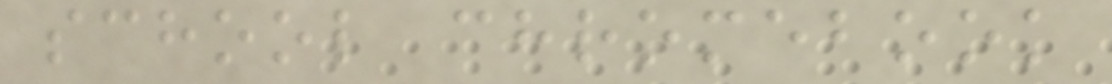school chromebook
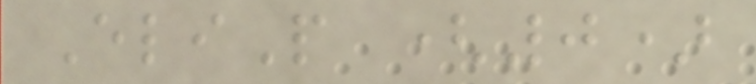EliP (0)
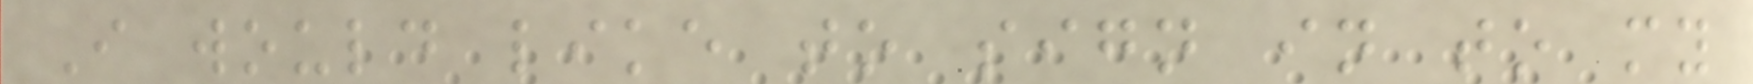I would like to sign in to my
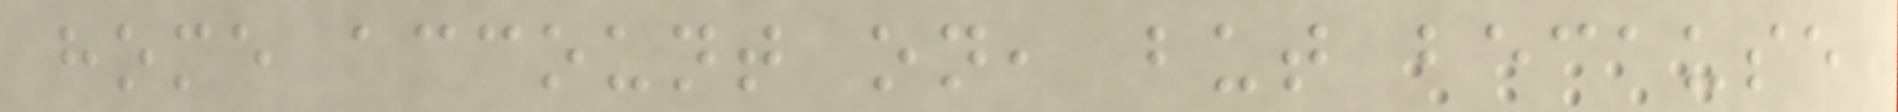home account on, but because
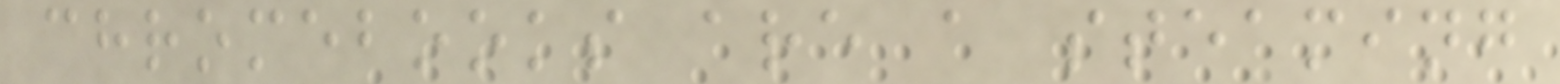chromebooks are a steaming
